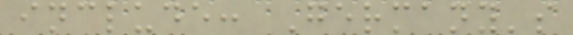include: Germany's
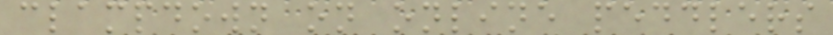clampdown on online peddlers
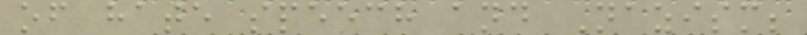of hate speech and Nazism;
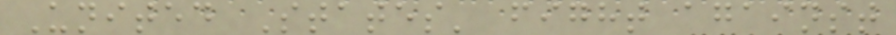United States' fight against
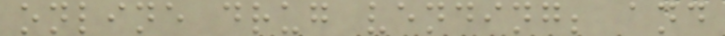online drug vending; and
